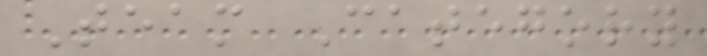Team Category
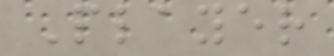Player
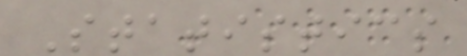Statistics
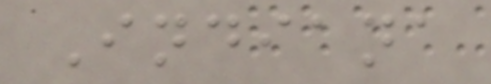Indiana
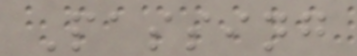Passing
